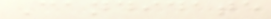Candidate
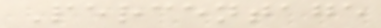Percentage
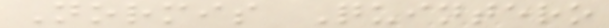Normis Quintero
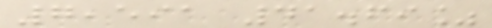7,591 41.69%
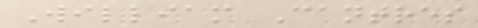William Cantres
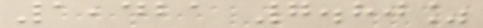1,421 7.80%
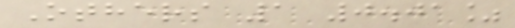Others 1 0.01%
